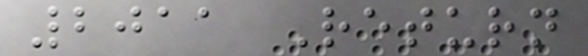2011 Return
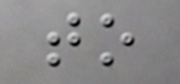to
